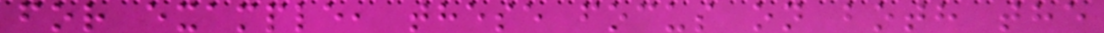for example, these focus on both the
